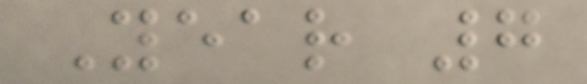Year 7
